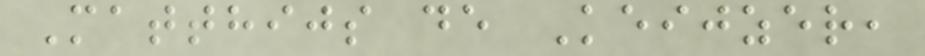Matthijs de Keijzer,
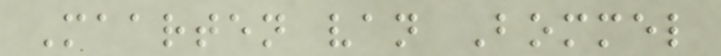Maarten van Bommel
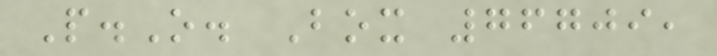P.O. Box 76709,
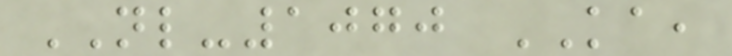NL-1070 KA,
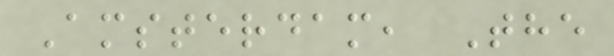Amsterdam, The
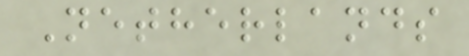Netherlands
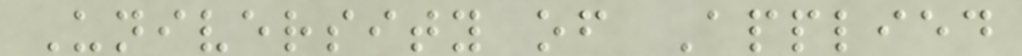University of Applied
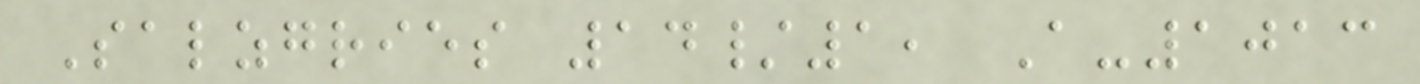Salzgries 14/1, A-1013
